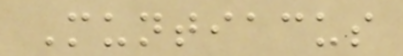Muntiacus
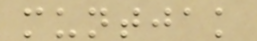muntjak
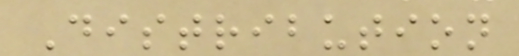Distribution
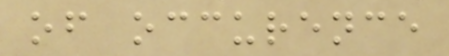of occurence
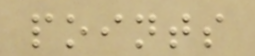points
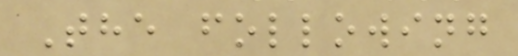The following
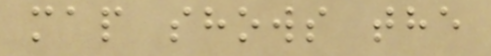map shows the
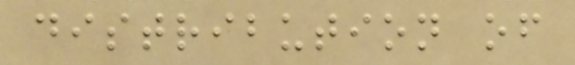distribution of
